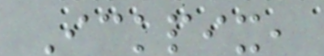Ickpix,
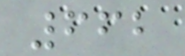662
